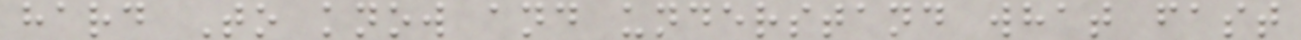hard To know and understand what fast
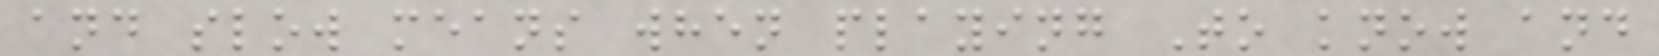and slow means when playing To know and
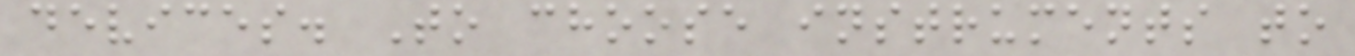devices. To choose instruments to
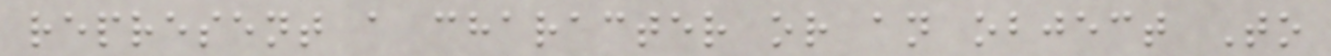represent a character or an object To
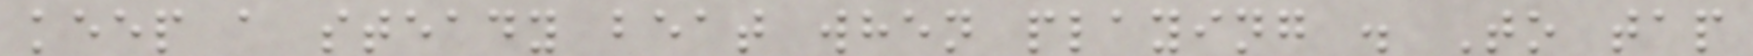keep a steady beat when playing . To tap
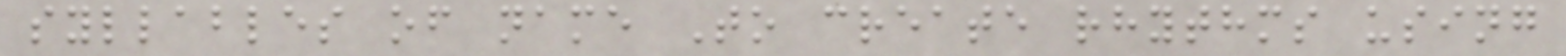syllables of name To create rhythms using
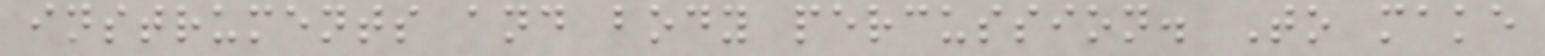instruments and body percussion. To make
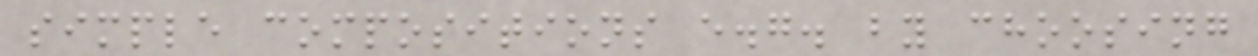simple compositions e.g. by choosing
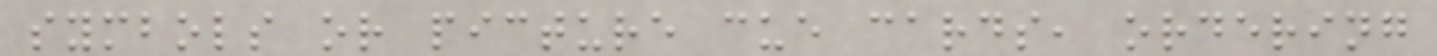symbols or picture cue cards, ordering
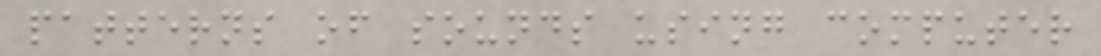patterns of sounds using computer
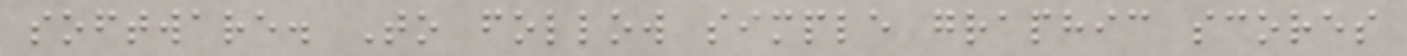software. To follow simple graphic scores
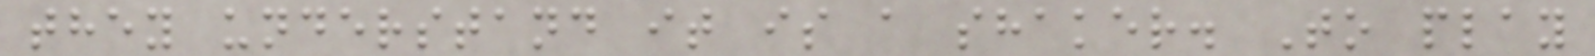they understand it is a shaker. To play
